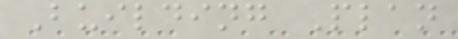Building Plan
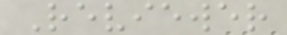Reviewer
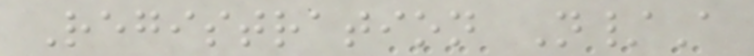Registration N/A
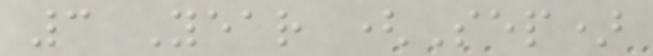3 Year (Sep)
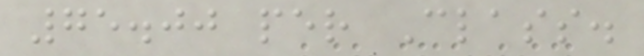75.00 per Class.
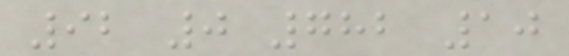92 0 782 10
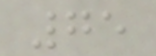75
